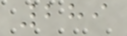289
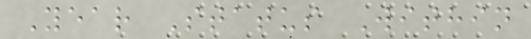Year Status Within
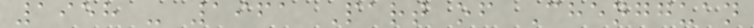1958 - 1961 Part of Chengguan
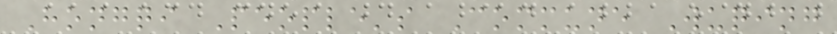Hongqi People's Commune Wuqing
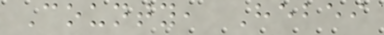County, Hebei
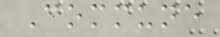Commune
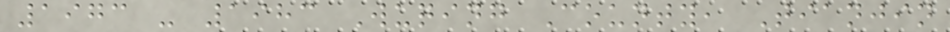1973 - 1983 Wuqing County, Tianjin
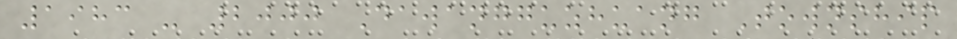1983 - 2000 Dawangguzhuang Township
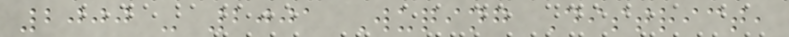2000 - 2001 Wuqing District,
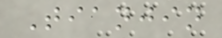Tianjin
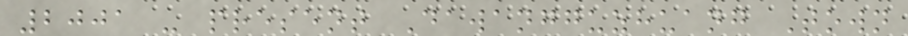2001 - present Dawangguzhuang Town
